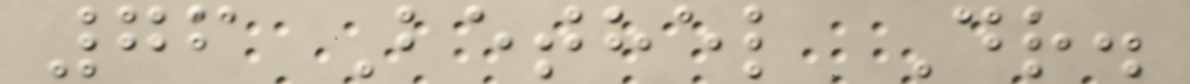76 Bethel Dr.
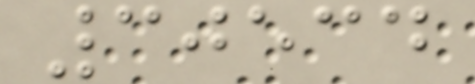30534
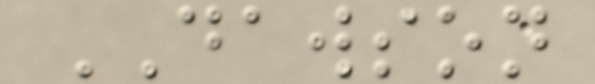DAWSON
